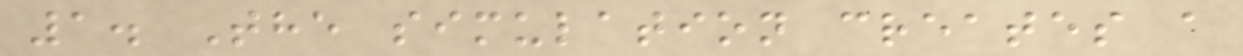1. The simulation creates a
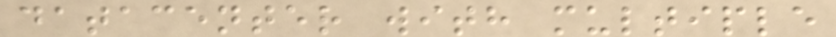datacenter with multiple
